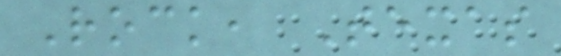Rock, Texas
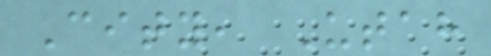City, Utah
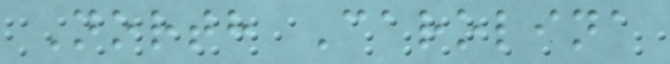North Carolina
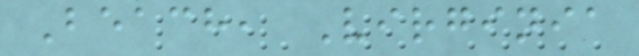Beach, Virginia
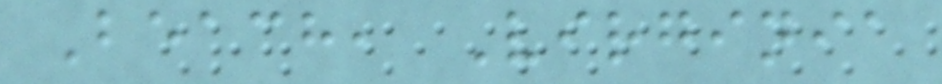Beach, Virginia
